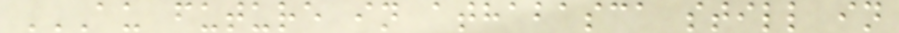AU FUTURE IN ATHABASCA STILL IN
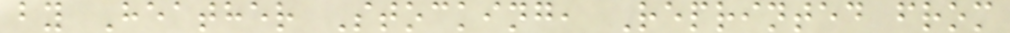by Heather Stocking, Reprinted from
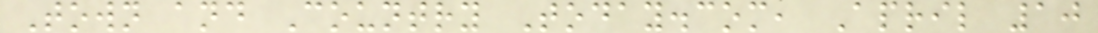Town and Country Today.com, April 10
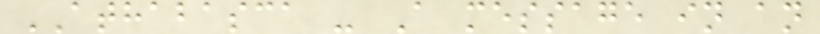ATHABASCA - A message in an
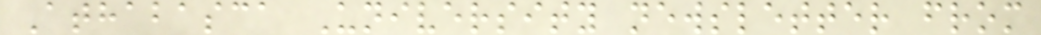Athabasca University newsletter from
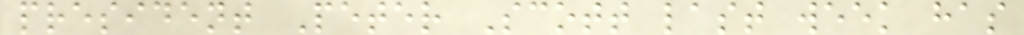president Peter Scott last week has
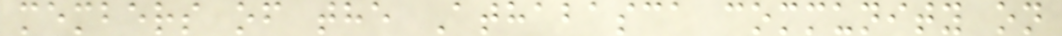members of the Athabasca community on
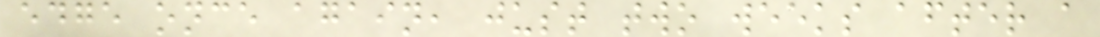edge once again, just two weeks after a
